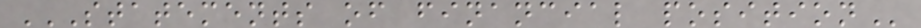STATEMENTS OF FINANCIAL POSITION
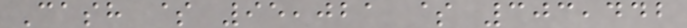Cash $ 95,021 $ 303,442
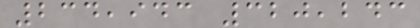234,943 320,243
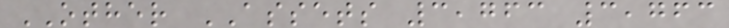OTHER ASSETS 3,763 3,763
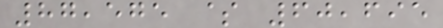87,575 $ 60,695
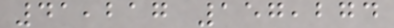41,217 157,274
